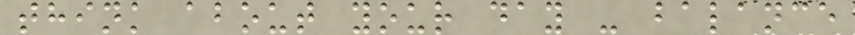think about your day - balance
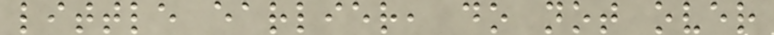little earlier, do not over
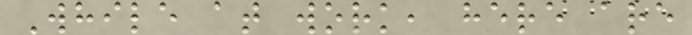While at work, here are
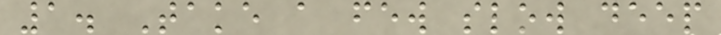1. Take a few slow deep
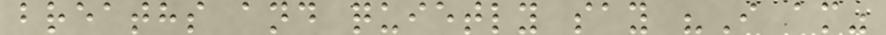breaths and quietly say "I am"
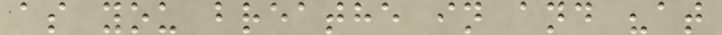as you breathe in and "at
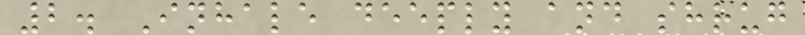2. Inhale deeply and shrug
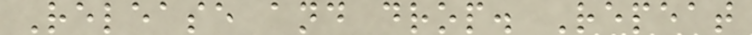Release and drop. Repeat
